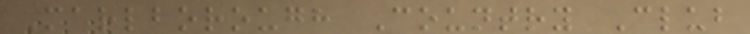Marlborough Country Club
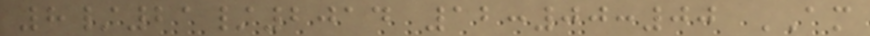8/21/2014 12:00:00 AM
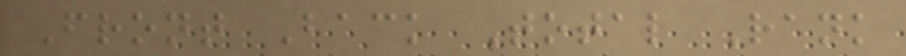Front Back Total Rank
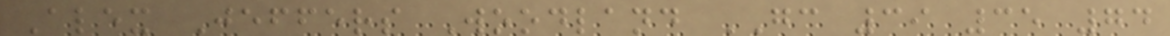Alex Jeffers Woodland GC 39 35 74
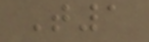T1
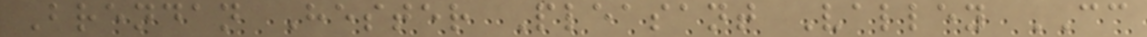Brendan Hester Pleasant Valley CC
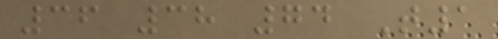36 38 74 T1
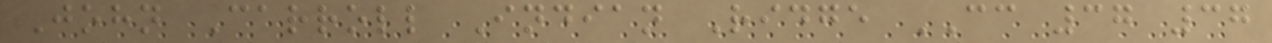John Carroll Indian Ridge CC 37 37
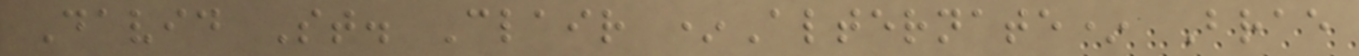David St. Clair *Alternate* Brae
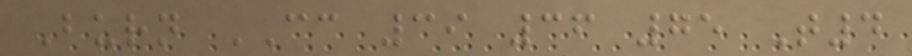Burn CC 39 36 75 T4
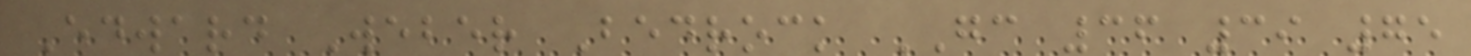Edward Weber Bedrock GC 36 39 75
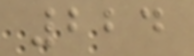224
